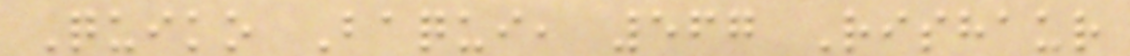Quiko Baqui, 567 Rishaur
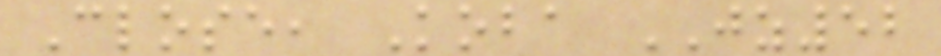Close, Koba JZ52
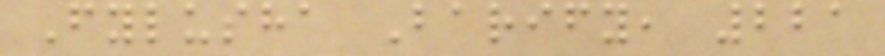Fylusha Barify, 221
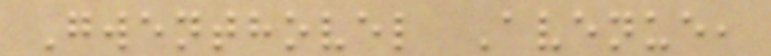Gwenthovel Avenue,
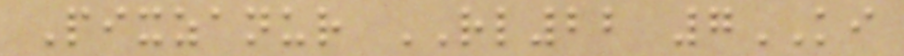Pixzanur RL22 7KI
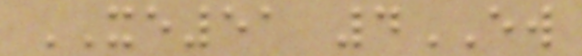XE51 4EW
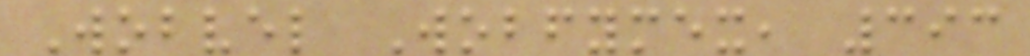Wobvel Wobfymex, 393
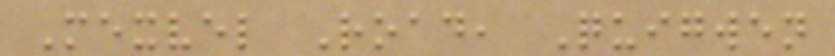Mexvel Road, Quigwen
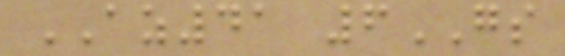AZ41 6GS
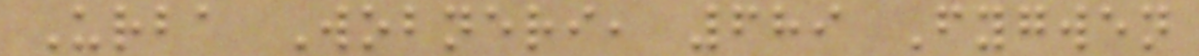Urba Wobneri, 689 Fygwen
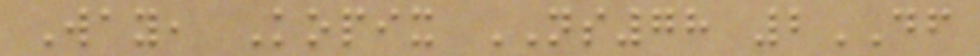Way, Kopix NS78 2DF
